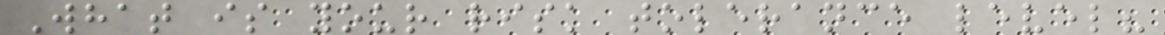What is your risk tolerance level?
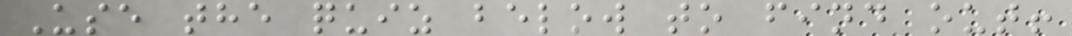Use the quiz below to find out!
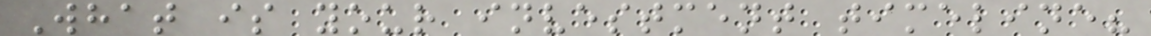What is your investment timeline?
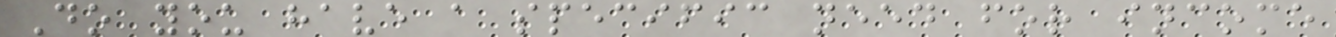Do you have a specific need for income
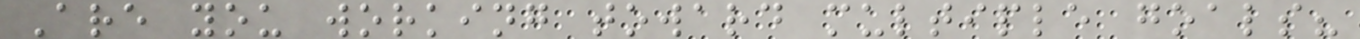Are you working toward multiple goals?
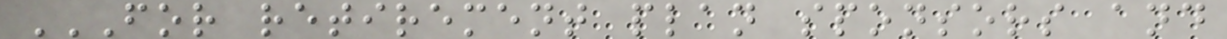FOR RETIREMENT PLAN SPONSORS AND
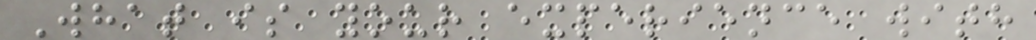What is your experience with
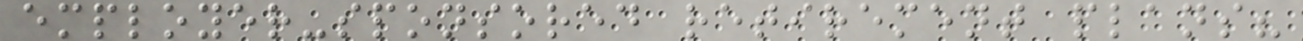employer-sponsored retirement plans?
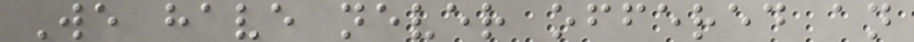We have never offered an
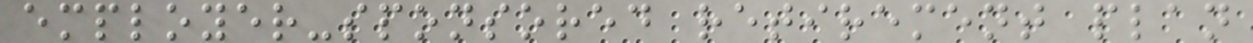employer-sponsored retirement plan
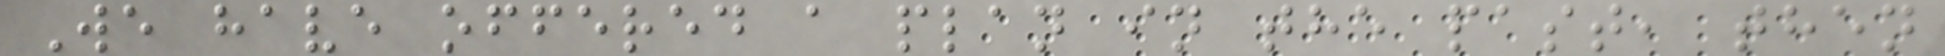We have offered a plan in the past, then
